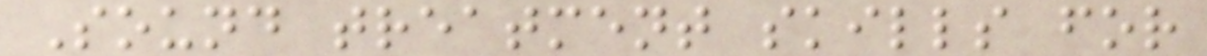Sound treatment skills for
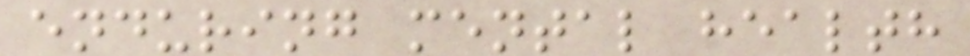enduring mental health
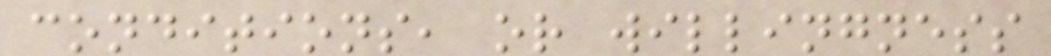conditions, or willingness
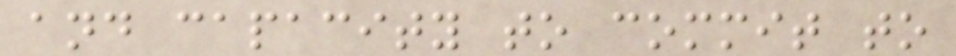and capacity to commit to
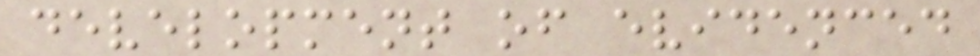development of evidenced
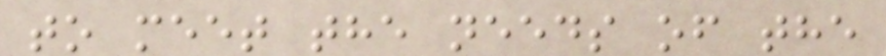to meet the needs of the
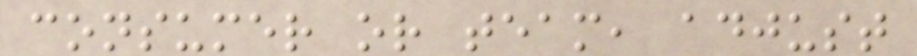consumer or team, adjust
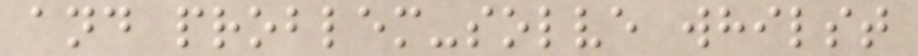and problem-solve whilst
